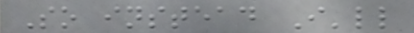So instead I'll
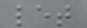let
